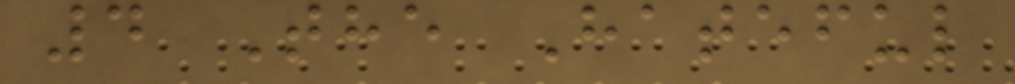4 The Hateful
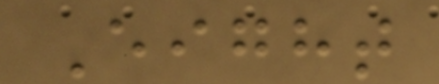Eight
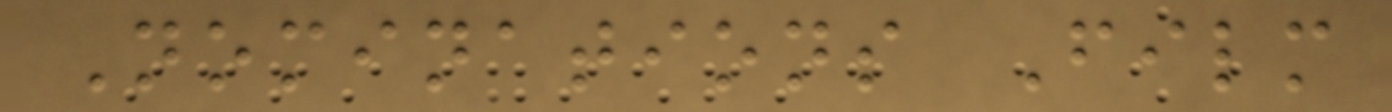Nominations Film
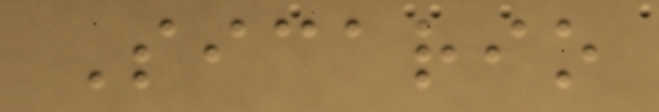Sicario
